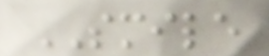SMILE
